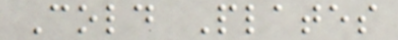Cold Plates
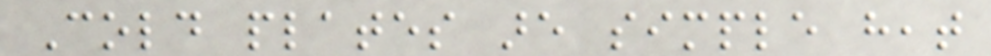Cold plates are simple heat
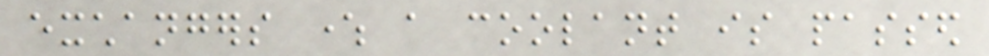exchangers where a coolant is passed
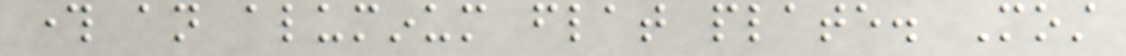through an aluminum flat plate. Most
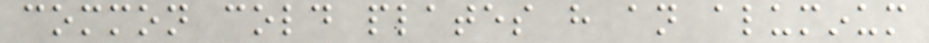common cold plates have an aluminum
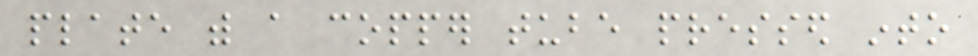plate with a copper tube pressed into
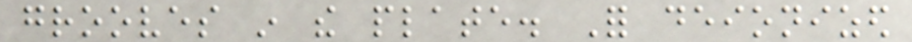grooves in the plate. For deionized
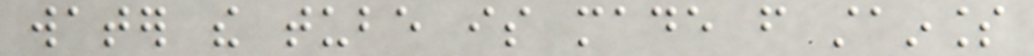water the tube is made from stainless
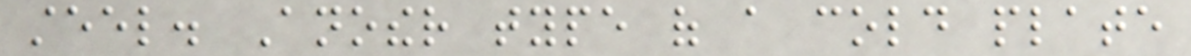steel. Another type of a cold plate
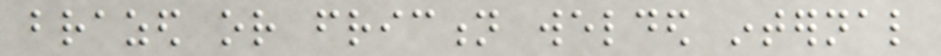brazed or friction welded internal
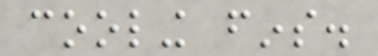cooling fins.
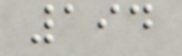194
